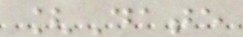[Date
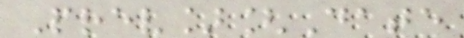Prev][Date
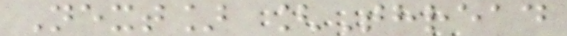Next] [Thread
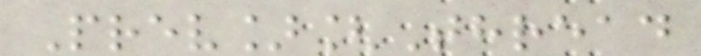Prev][Thread
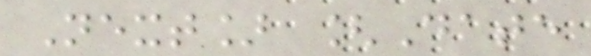Next] [Date
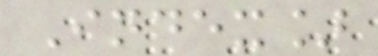Index]
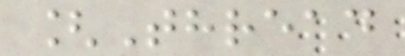[Thread
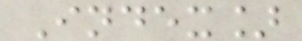Index]
